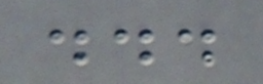...
